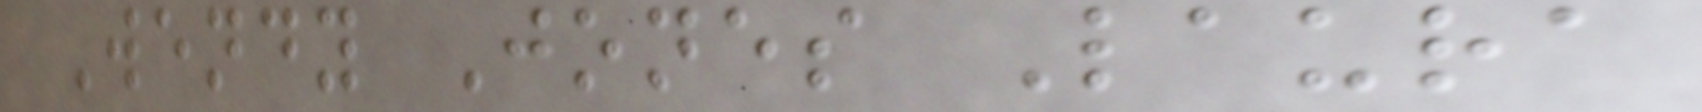Wendy Jones Laura
